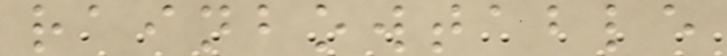rainbowtable
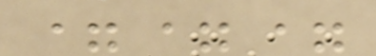===
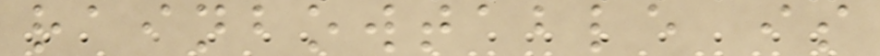rainbowtable is
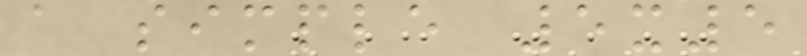a simple 5x5
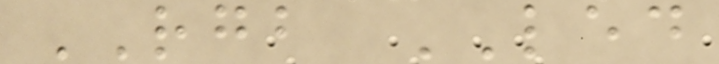RGB LED
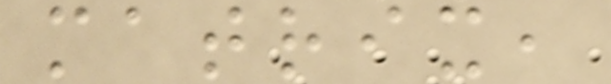matrix,
